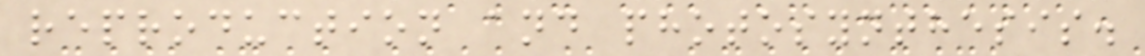reproduction and photosynthesis.
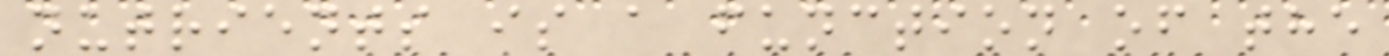nutrients is a function of the
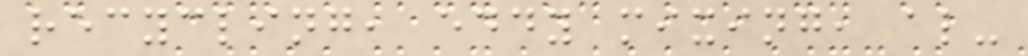recycling, eddy mixing, al-
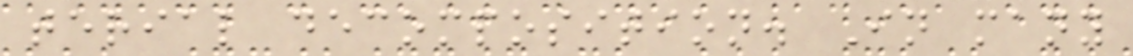terial decomposition. In many
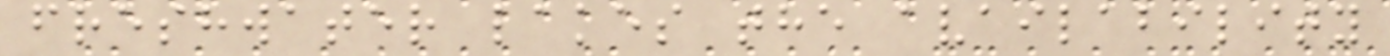freshwater lakes the availability
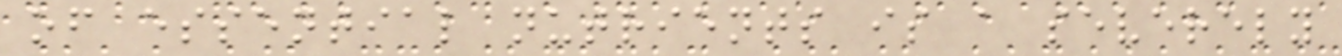of essential nutrients is a severely
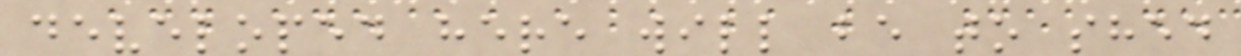developed here will be to shed
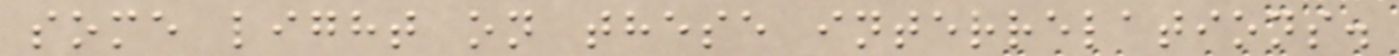some light on these interrelations.
